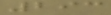293
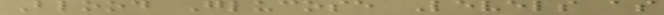Blood Glucose Levels as
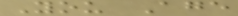You Age
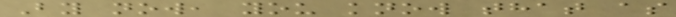By now, you know that as
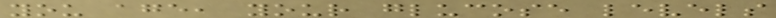you age, your glucose levels
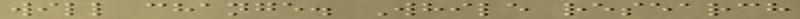will change. While research
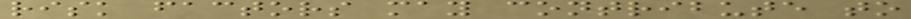risk factors may contribute to
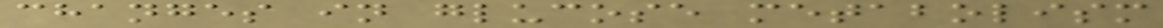changes in glucose metabolism
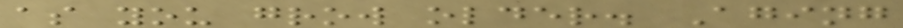as you grow older. Aging
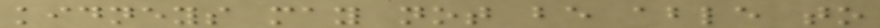kidneys may not be able to
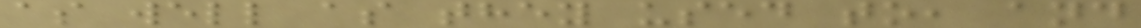as well as they used to, and
